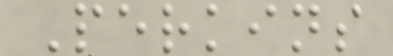Perkins
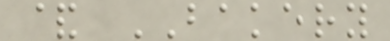& BAKERY
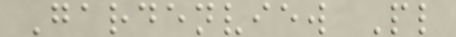Gardenview Pl
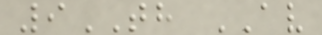9TH AV
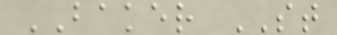BAKER ST
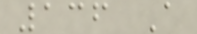136 A
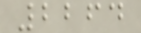2264
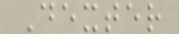Dexter
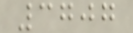3707
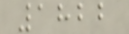1822
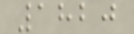1820
